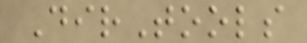DirTools
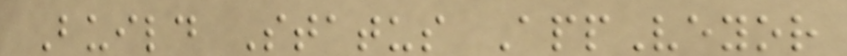Build Status AppVeyor
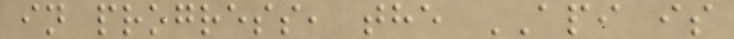in progress, the API is
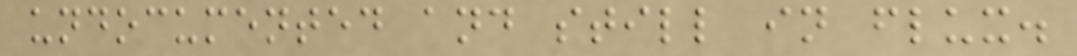undocumented and still in flux.
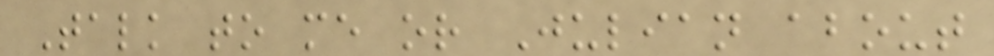Talk to me or Julian about
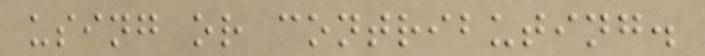using or contributing.
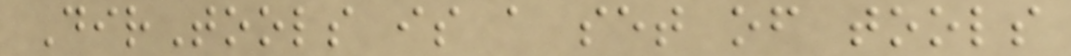DirTools is a set of tools
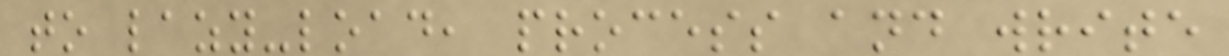to lazy-load, process and write
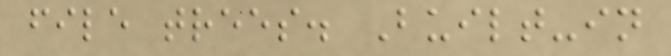file trees. Built-in
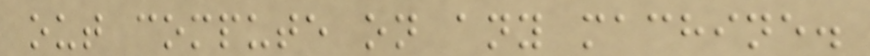out compute on any machine.
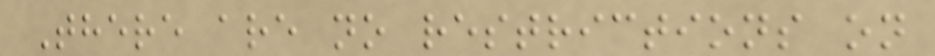There are no restrictions on
